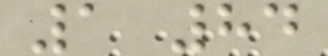1 84
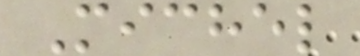Michel
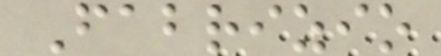Fabrizio
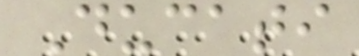Ducati
